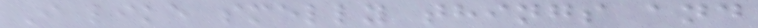I like smelly things and
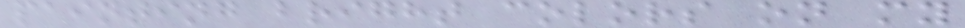painting bright colors on my
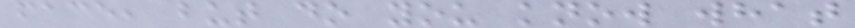face, but do you know what
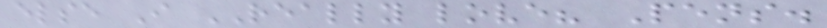else I REALLY love? Pens.
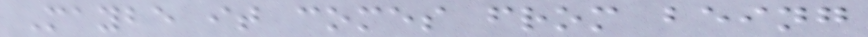Maybe it comes from being
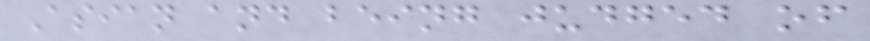Asian and being judged of
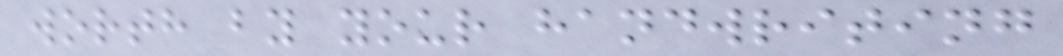worth by your handwriting
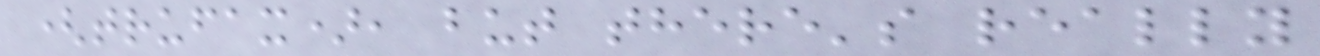(trufax), but there's really
